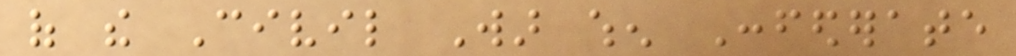of the Civil War when Confederate
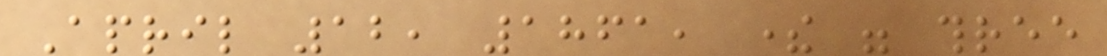April 12, 1861, there were three
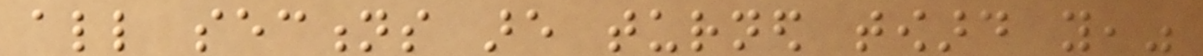all sections are turned toward you,"
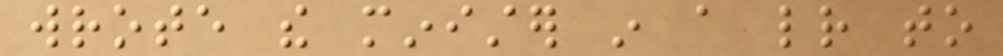wrote the minister in a letter to
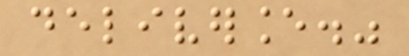deliverance."
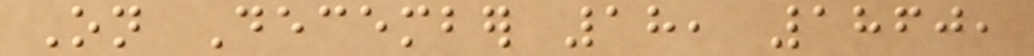On December 18, 1860,
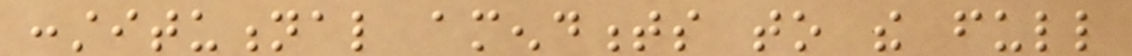constitutional amendments to the full
